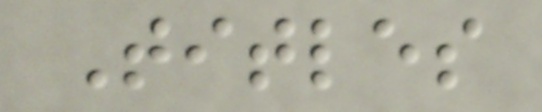Titles
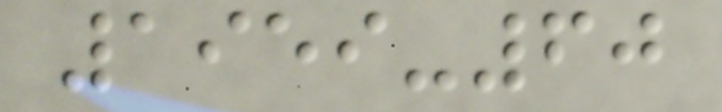1959-60
